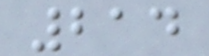214
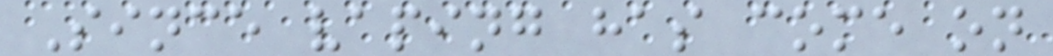Since vaping has come on
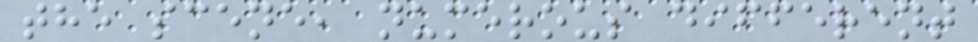the scene, numerous different
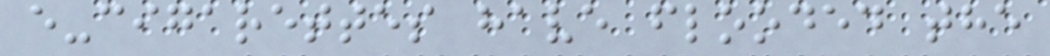e-cigarettes have flooded the
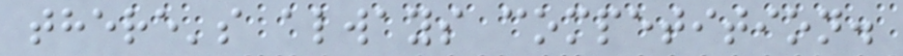there's always competition.
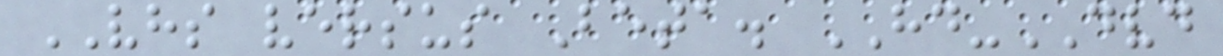VHS versus Beta. HD-DVD
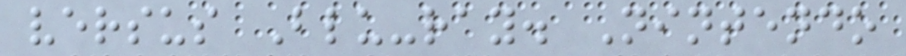versus Blu-ray. Nintendo
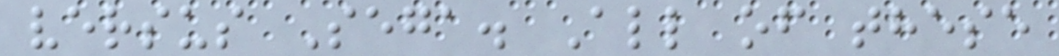versus Sega. All of these
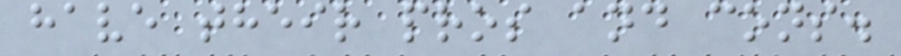have their pros and cons.
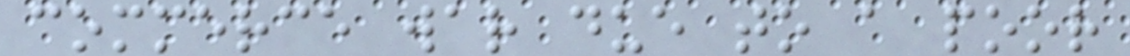commerce war due to a poor
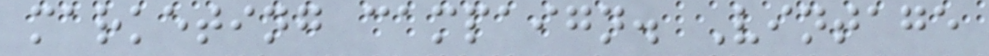marketing campaign. Vintage
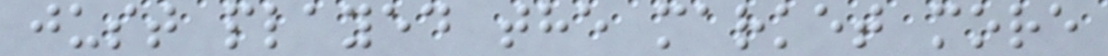just played the market more
